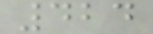424
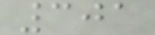301
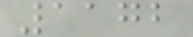1172
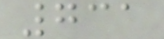731
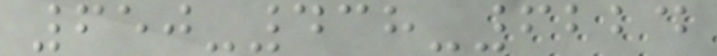650-438-6224
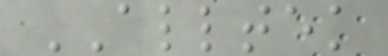ALLTEK
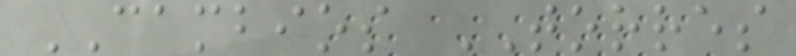CAMBIOS TORRES
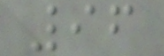96
